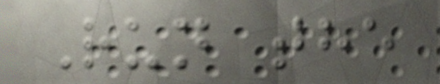Run the
